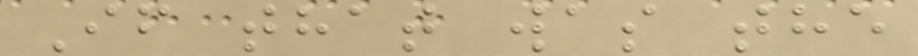If that was the
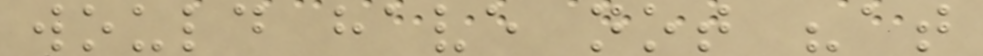would have not "at
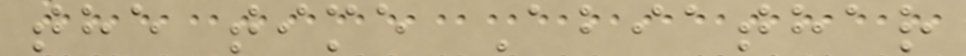the time Abiathar
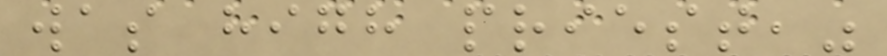was high priest,"
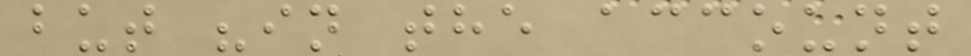but "in the account
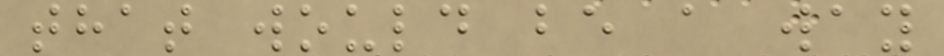that would be a way
